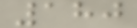180
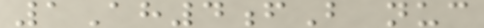1Ah4fB nuc
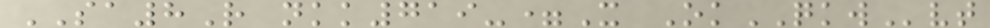SA8R nkk719-=X OkQKWvt
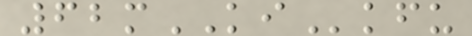62mKIkfu
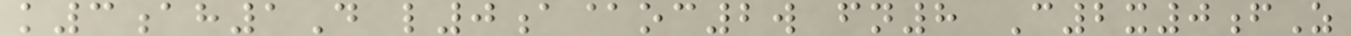k3ah1D l0a@oc2w fn8 C2x0fZ
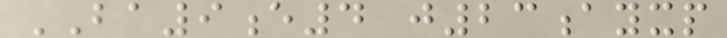BA9e4 j23ayxp
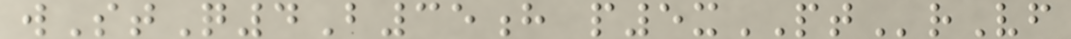wStQ4B35h p5xPTrVf
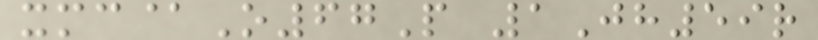xmc@O67P 1Jh59r
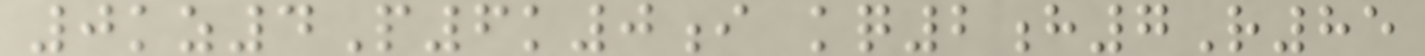0kz4P6k0i kq2h7R85
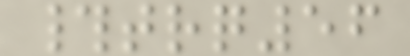#trq56
